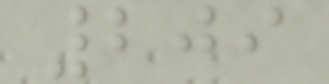209
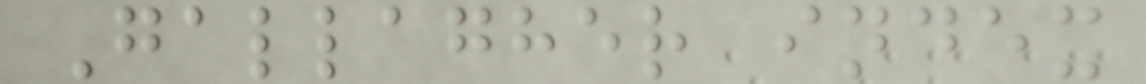Gallagher index
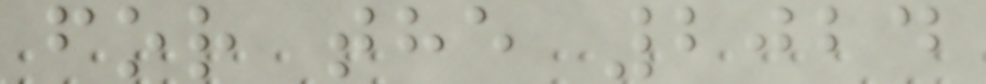for the 2024
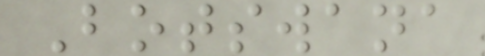Botswana
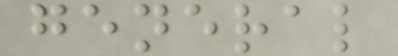general
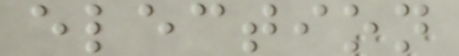election
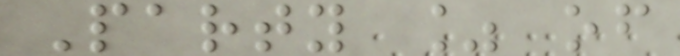Party % of
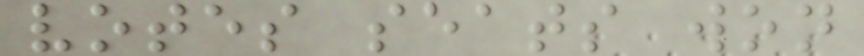votes seats won
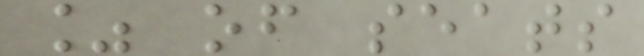% of seats
